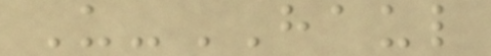U-HAUL
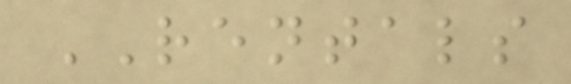RENTALS
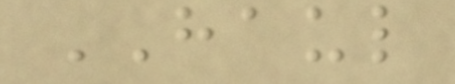HAUL
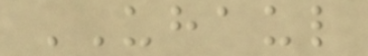UHAUL
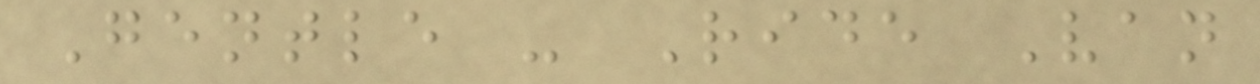Gentle - Ride Van
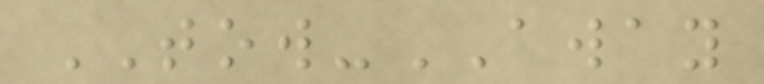TOW-AWAY
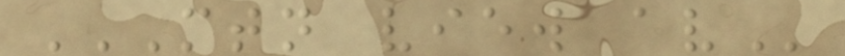MTN VIEW AV
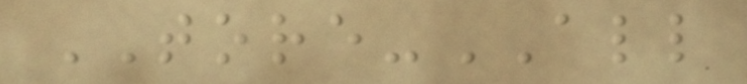TORE-ALL
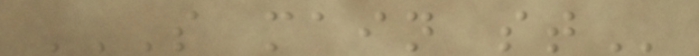S MAIN ST
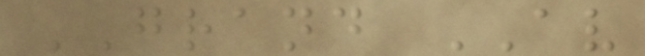GRAND AV
